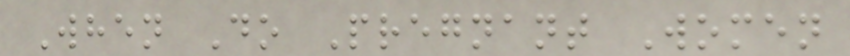When Do Pregnant Women
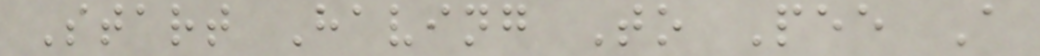Start Having To Pee A
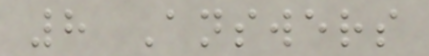8 Answers
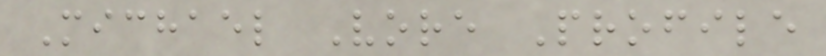Michael Vore Profile
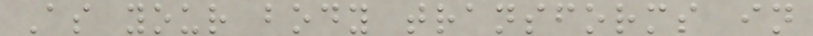As your body transforms in
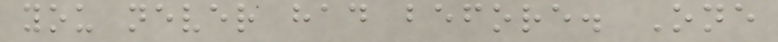you never had before. One
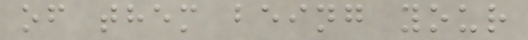of them being your
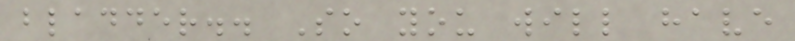bladder.. So you will have
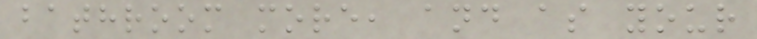bathroom more, and as your
